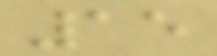15
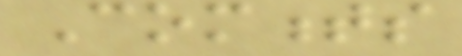Comments
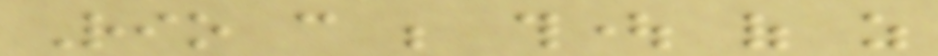Rio can be thought of as
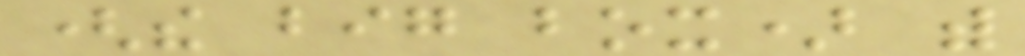(the big box) with
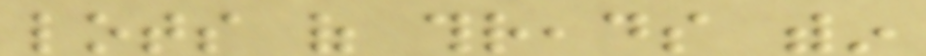lots of threads within
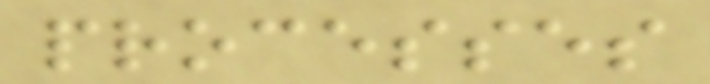processes
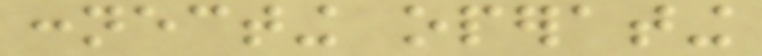connecting operating
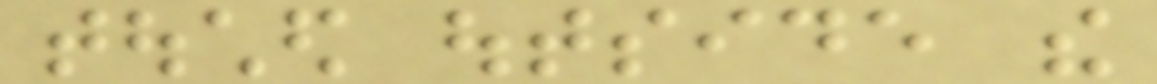touched outside the
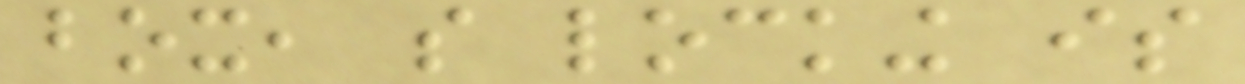box, so locking is
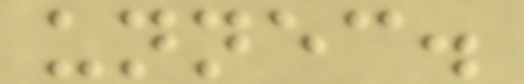unnecessary.
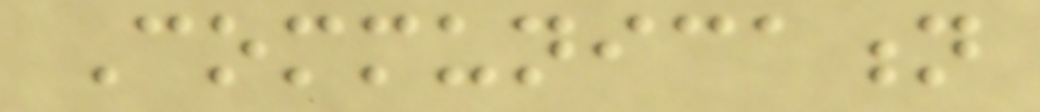Communication
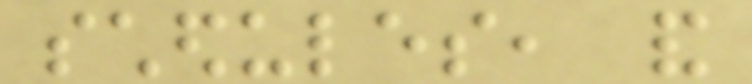schedules, and
